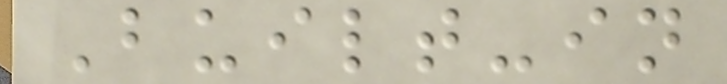Built-in
